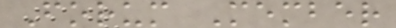Forum Member
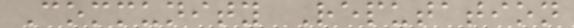Community Reputation
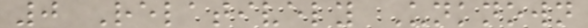0 Relatively Unknown
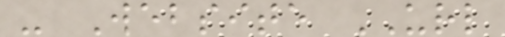- Website URL
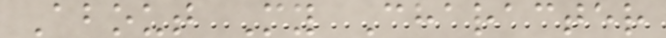About My Character
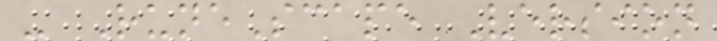- RuneScape Version
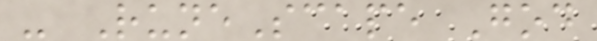- RuneScape God
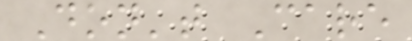Don't Care
